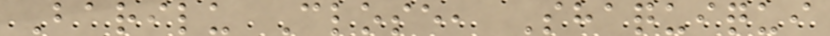Barilu Close, Shaquiqui
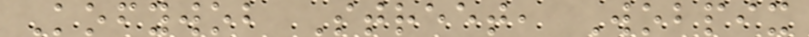Kofywob Street, Wobpix
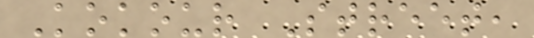Kokour Street,
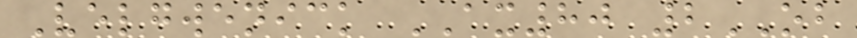Velgwenick AX80 2OB
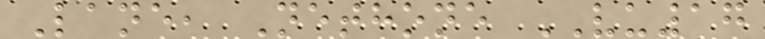Lane, Nethone VU17
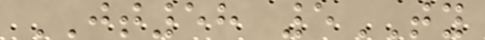JT58 5TY
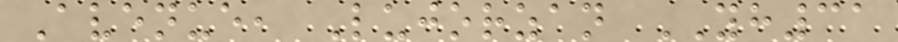Avenue, Lujorzan YH31
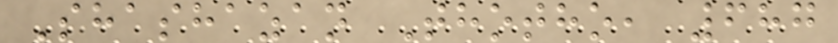Shashazan Thotho, 687
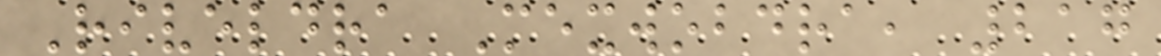Riveldra Mexwobdra, 217
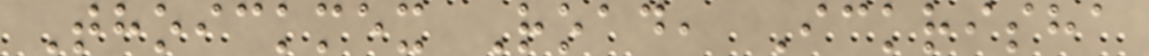Thoickmex Road, Ickrisha
